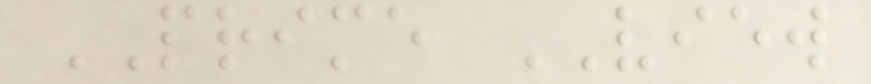PRIME VIEW
